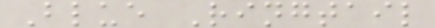Blue Ringtail
